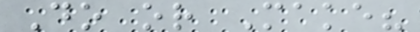Do or Make?
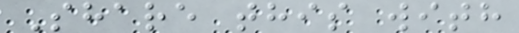Share this with
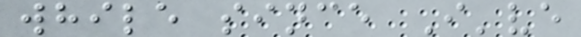while since I've
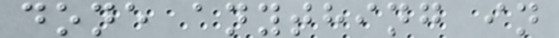done anything in
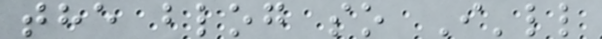the blog so I'll
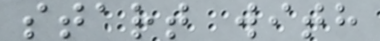start with
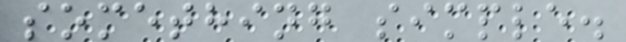something simple.
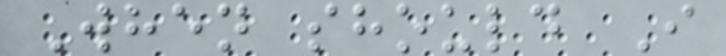When should I
